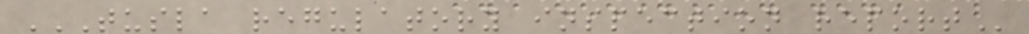TUSLA REGULATORY INSPECTION REPORT
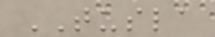TUSLA
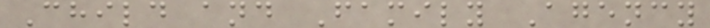Child and Family Agency
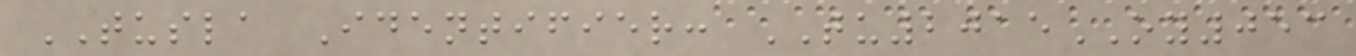TUSLA Identifier: TU2015OY053
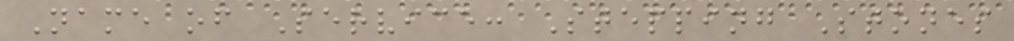Name of Service: Stepping Stones
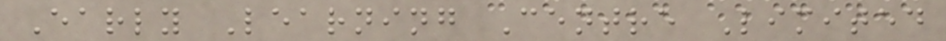Early Learning Centre Limited
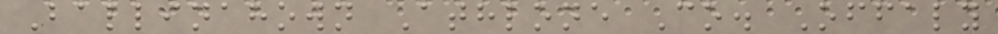Ballinahown Athlone Co. Offaly
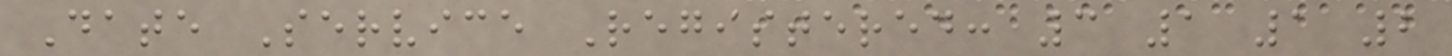Date Service Registered: 3 1 1 2
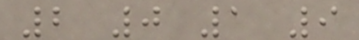2 0 1 9
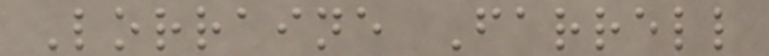Lorraine Farrell
